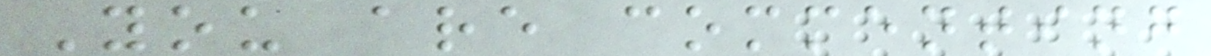You are commenting
